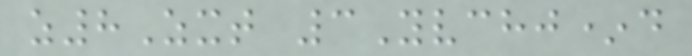z8Zxt 3Yvchj*d
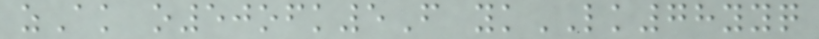zAk o50ofk5F ykLK78yyq
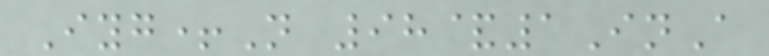Iyg+N 98&1InA
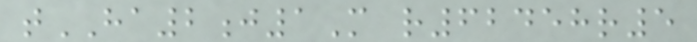tHA2j1M r62458r5
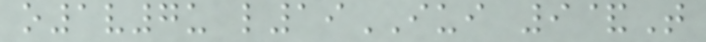o1v7u l19IUI 9&T
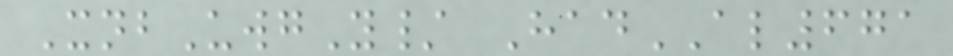XnbUwgY/ HadAL671
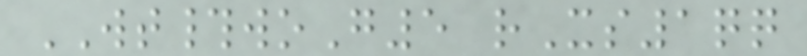WT#woG5 rXs1qq
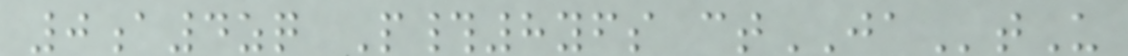0a4zq P#8yfs ctJAtU
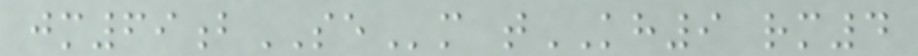jm69bSEm tKH9 rm4
